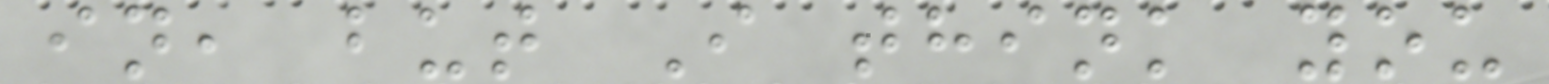in, but I think you
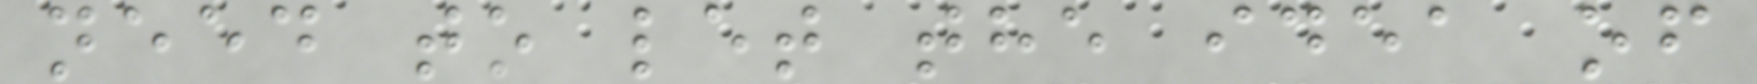need to let the idea of
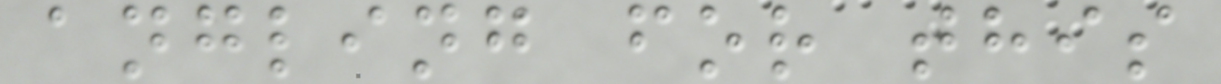angling for this
